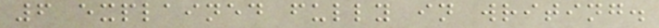6 explained fully in writing.
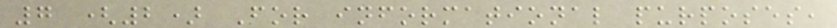7 (2) For informational purposes,
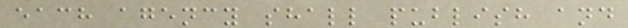each agency shall publish and
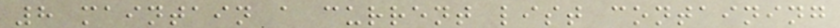8 maintain a current list containing
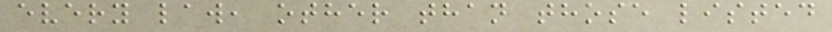every law, other than those listed
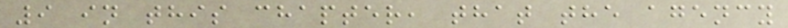9 in this chapter, that the agency
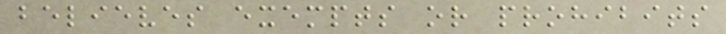believes exempts or prohibits
